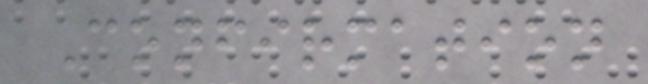Confirmation
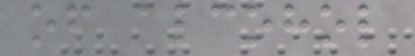of alcohol
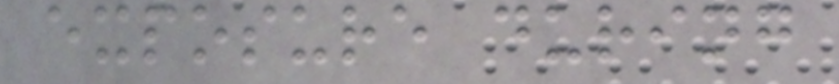exposure during
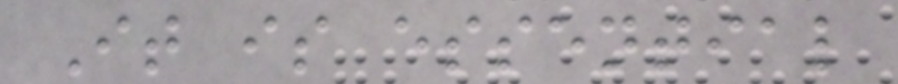It is essential
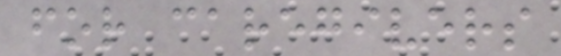for caregivers
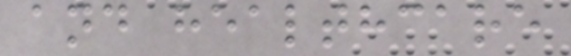and healthcare
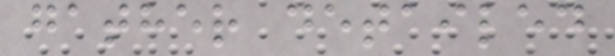gather detailed
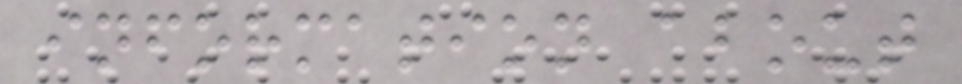information about
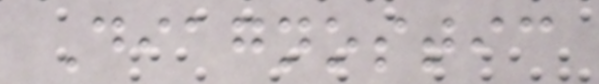Diagnostic
